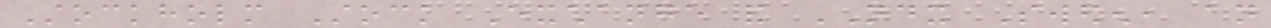Stockholm Stock Exchange and NDX Sweden, an
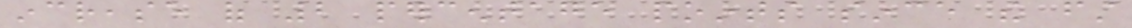increase of 2 percentage points since the first
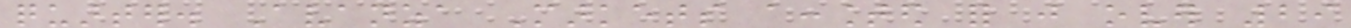quarter. Avanza Markets accounted for just over 29
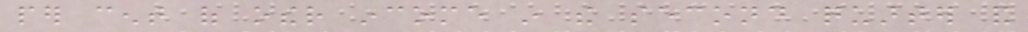per cent of other income in the second quarter and
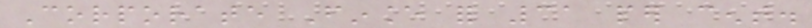Corporate Finance for 31 per cent.
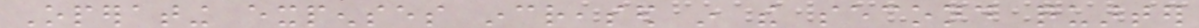Operating expenses increased in the second quarter
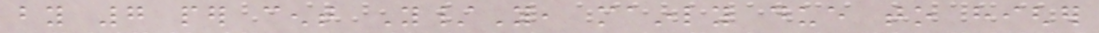by 7 per cent Y/Y, mainly due to higher
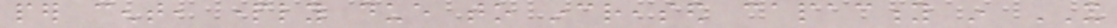per cent, partly due to increased capacity in IT
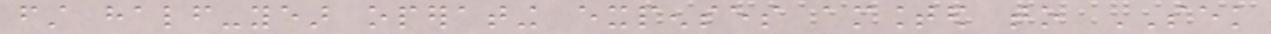first half-year operating expenses amounted to SEK
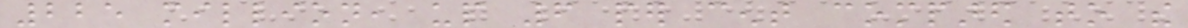225 million, up 6 per cent compared to the
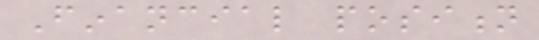Financial position
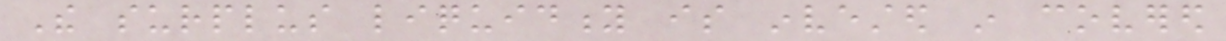The surplus liquidity is invested in covered
